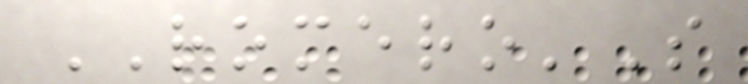ROMERO'S
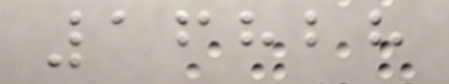16828
